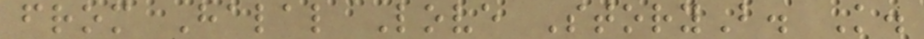from Halal Love StoryB. K.
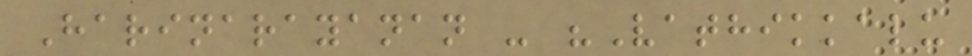Harinarayanan - "Vathikkalu
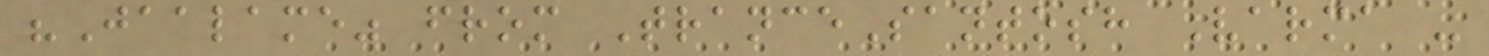"Jaalame" from TranceSantosh Varma -
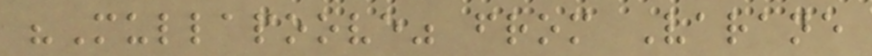"Mullapoove" from Varane
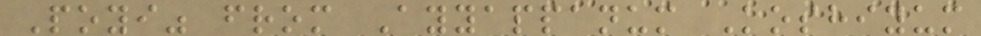Poyi" from Ayyappanum Koshiyum
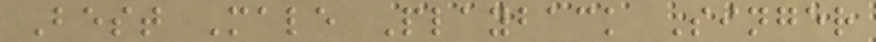Best Male Playback Singer
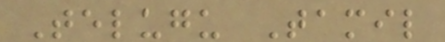Telugu Tamil
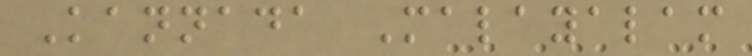Kannada Malayalam
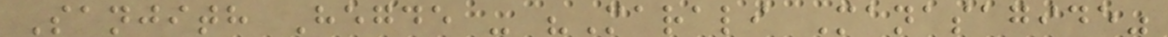Sanjith Hegde - "Marali Manasagide"
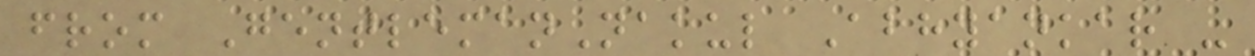from GentlemanNakul Abhyankar -
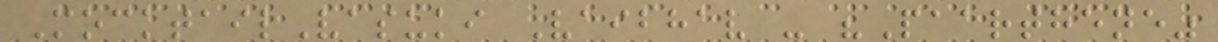MocktailVasuki Vaibhav - "Paarthene"
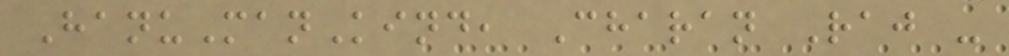HanuManKind, Charan Raj -
